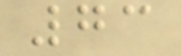73
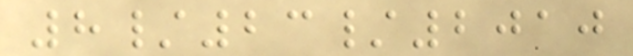8/23/2010
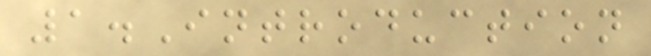1.Introduction
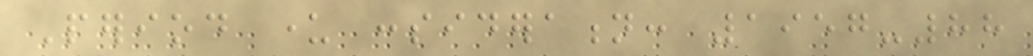Period under consideration: 1957-88
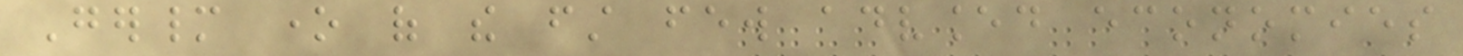Germany one of the first few advanced economies
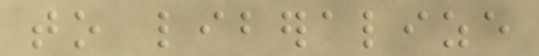to liberalize
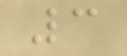3
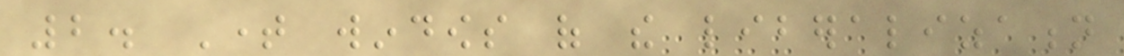2. Time windows of the liberalization
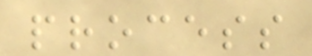process
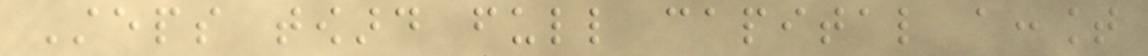Steps toward full capital account
